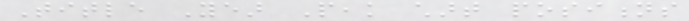Title Year Peak chart positions
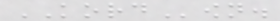KORDown.
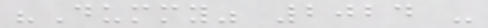"Dummy" 2024 -
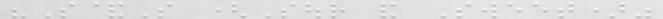"S&S (Sour and Sweet)"
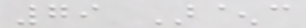79 Ar^c
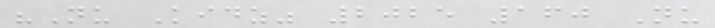"Nu Kidz" 2025 160 Nu
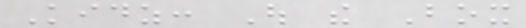Kidz: Out the Box
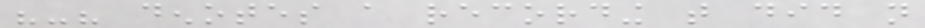"-" denotes a recording that did not
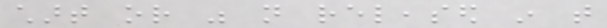chart or was not released in that
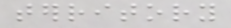territory
